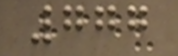777
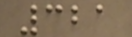321
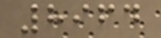8964
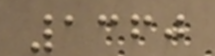1360
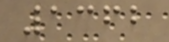1362
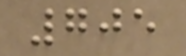705
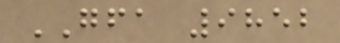GFA 9852
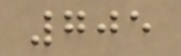705
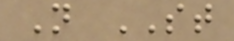N ST
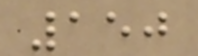150
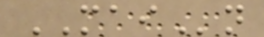MAIn
